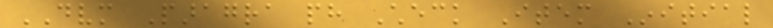DVM Paragra ph Check Item Initial
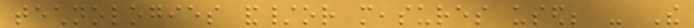technologies and/or measures used; - The
